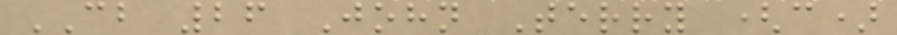CB 26 John Terry (c)
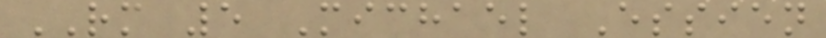RM 5 Michael Essien
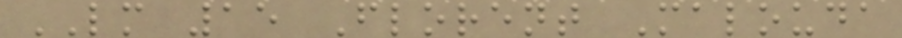LM 15 Florent Malouda
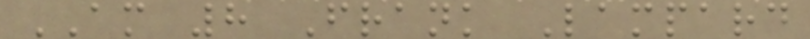AM 8 Frank Lampard
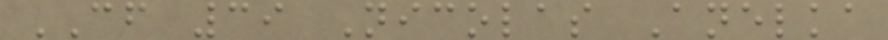CF 39 Nicolas Anelka
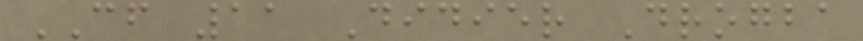CF 11 Didier Drogba
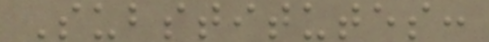Substitutes:
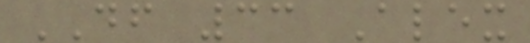DF 33 Alex
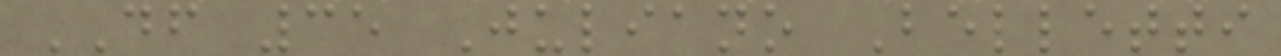DF 35 Juliano Belletti
